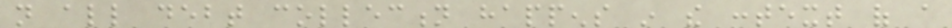not all debt collection happens in the context of a
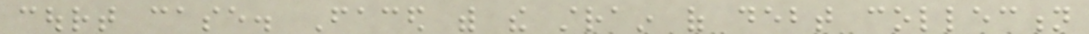court case. Faced with the strain of debt collection
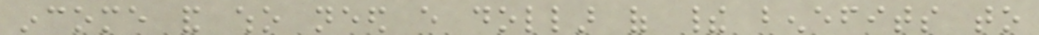income and who need every dollar of their benefits to
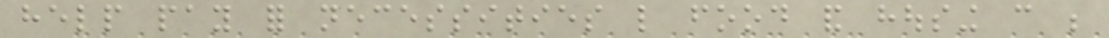help pay for necessities like food and housing can be
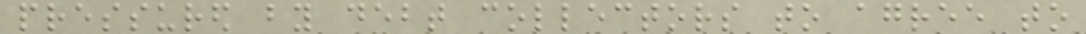pressured by debt collectors to agree to
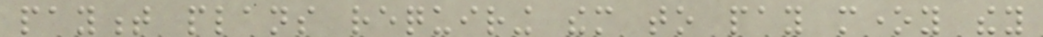payment plans requiring them to pay money they
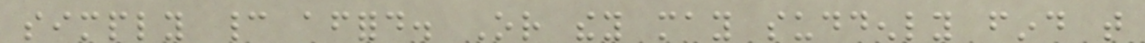simply cannot afford. Or they may suddenly find that
